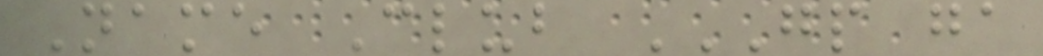Name Club GP GA
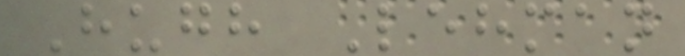Hugh Lehman
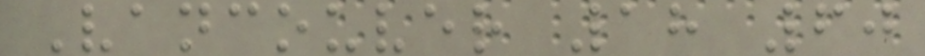Vancouver 18 60
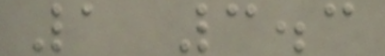1 3.3
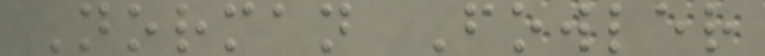Norman Fowler
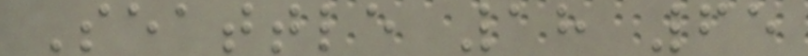Seattle 18 65
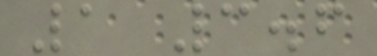1 3.6
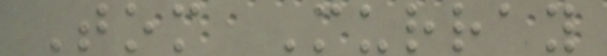Tom Murray
